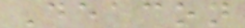Deacon
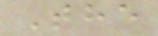The
